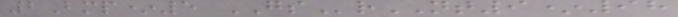2Bmp*5 GSrNT9*98
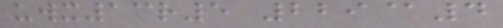uwx13r5 229@4
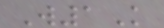W1K
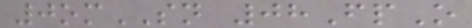0omSN 08FpO
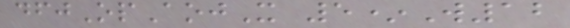dfjOpAojX 5*W12
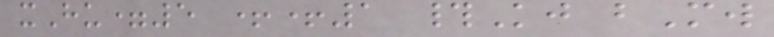xHu=5 ++1 #Kj bMw
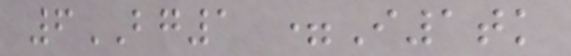6BG1 =I1tk
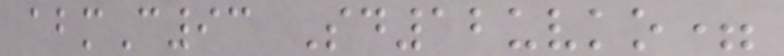abmC93 Sd12uvko=
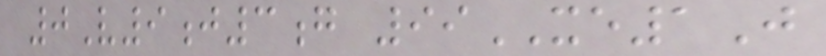0V9j3g 99XE1J
